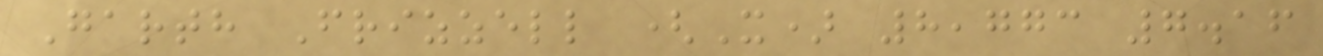Garth Frizzell (X) 8,773 7.16
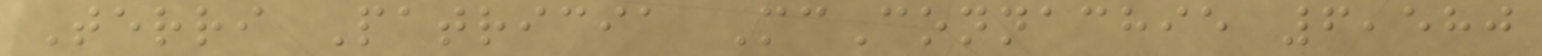Terri Patricia McConnachie 6,580
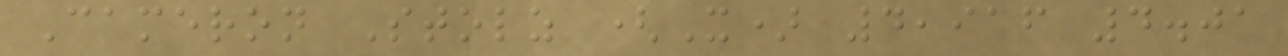Cameron Stolz (X) 4,916 4.01
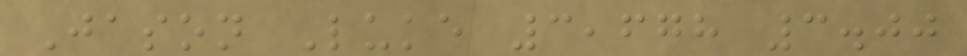Jason Luke 3,678 3.00
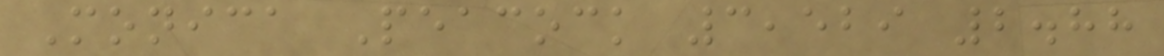Monica Peacock 3,529 2.88
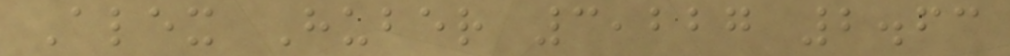Alex Huber 3,227 2.63
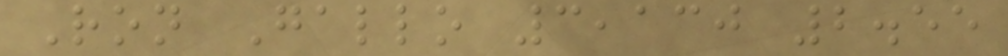Ron Gallo 3,130 2.55
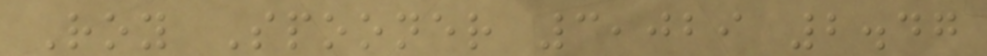Roy Spooner 3,029 2.47
